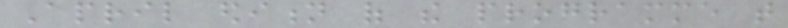April edition of the programme that
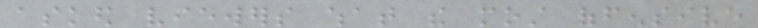asked viewers what the most offensive
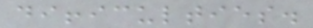difficulties.
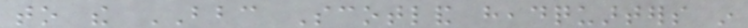to the BBC Scotland headquarters in
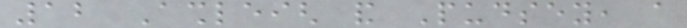12 Ashleigh and Pudsey, a
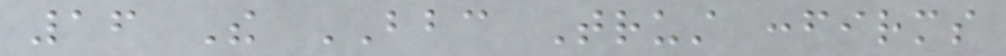16 The BBC Trust confirms
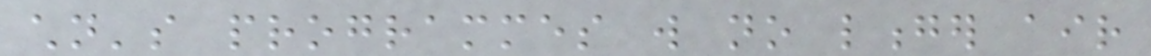children's programmes will no longer air
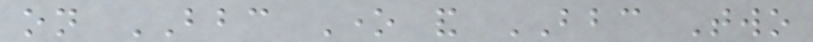on BBC One and BBC Two
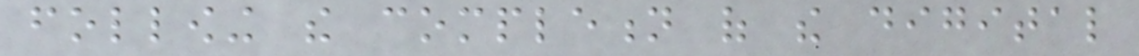following the completion of the digital
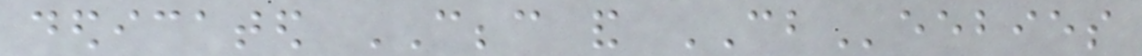dedicated CBBC and CBeebies
